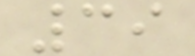39
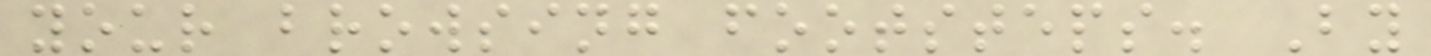your browsing footsteps. By
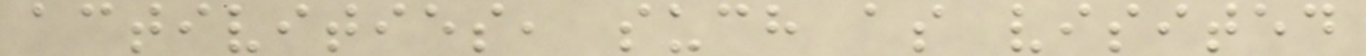activities, such as visited
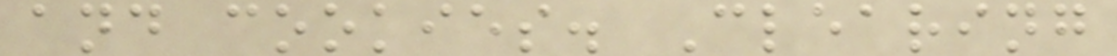and cookies. Clearing
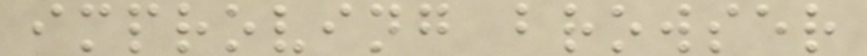improving browser
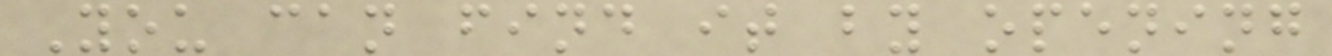You can find it by opening
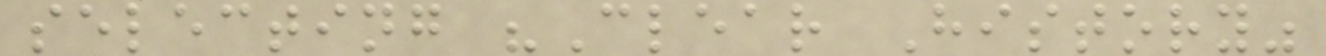selecting "Clear History"
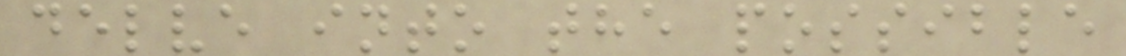delve into the possible
